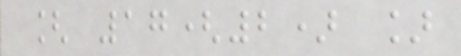[ 17(2) ]
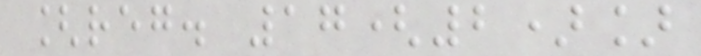[reg. 17(2)]
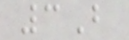3B
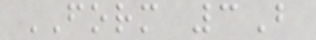FORM 3B
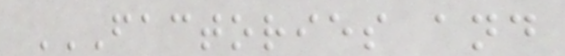FACTORIES AND
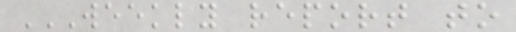WEEKLY REPORT TO
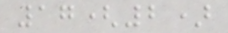17(2)
